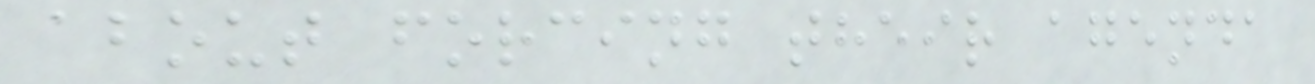about forcing their agenda
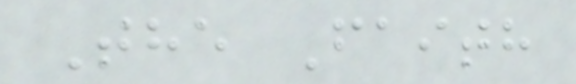The Faith
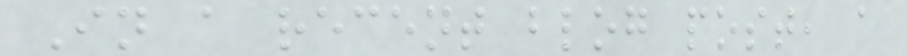In a recent blog post, a
